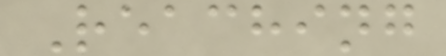Reaching
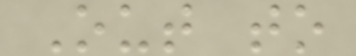Out to
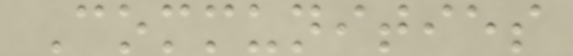Communities
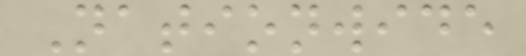Nationwide
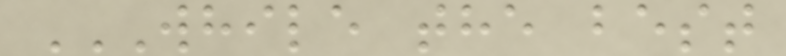WHILE THE BEST
